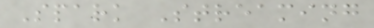Spark Streaming
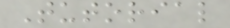Tutorial
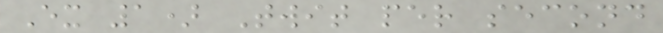Ex 1) Twit per second
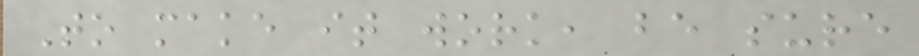To make it work, be sure
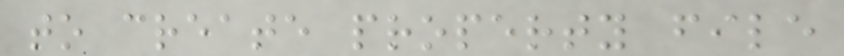to create property file
